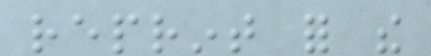reprint for the
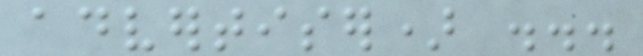advertiser) ...
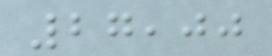27,00
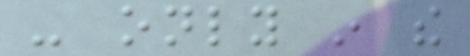- only in the
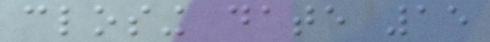closing date 15
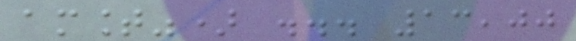amount") ... 13,00
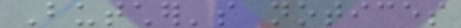Butcher's notices
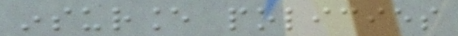insurance policies
